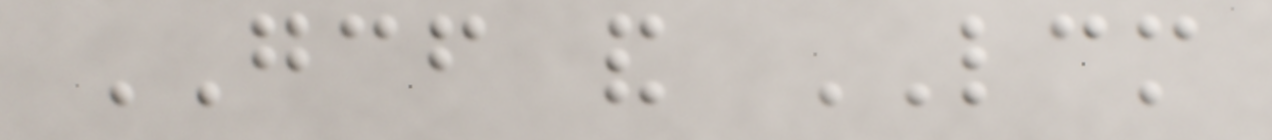GCF and LCM
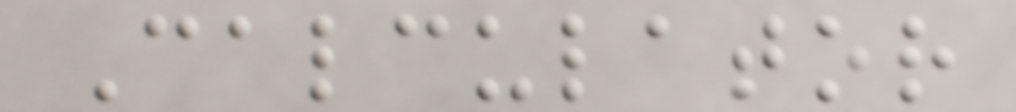Calculator
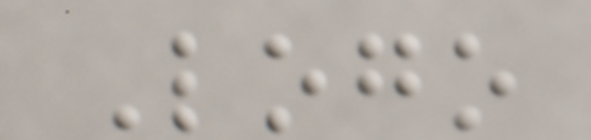Logo
